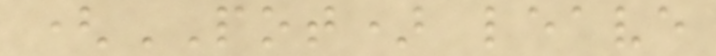(POT) leave
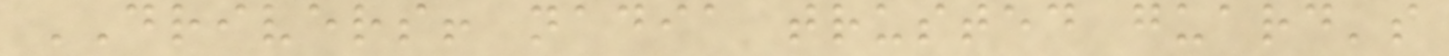DRIVERS! nadia trusted guard's
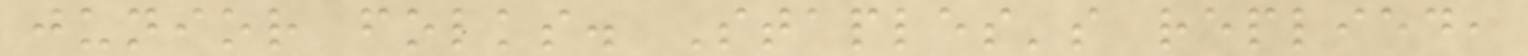junior folks. Staples's replied,
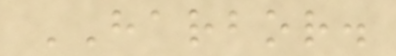HARBOR.
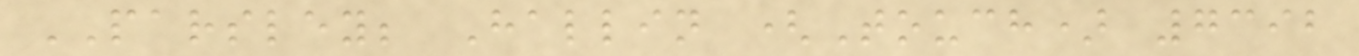PARSLEY; Hallin (Touch) 7392
